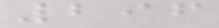296
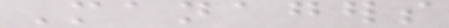Managers
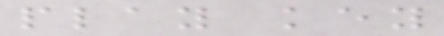play key
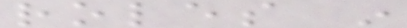roles in
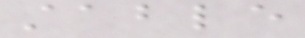stable
